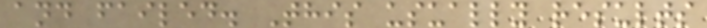and failed. This usually results
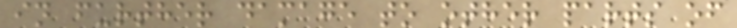in further damage to other parts of
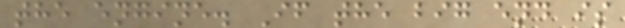the engine. If the big end is
